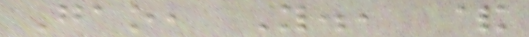Gao, Y., &
